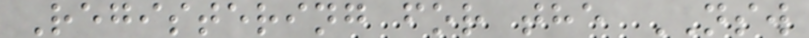Registering for the NSW
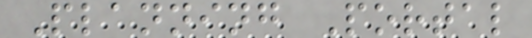Planning Portal
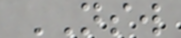NSW
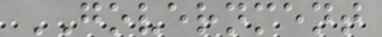GOVERNMENT
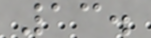13.
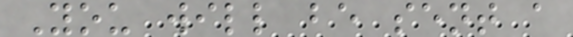You will be sent a
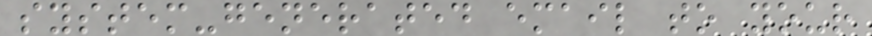system-generated email to your
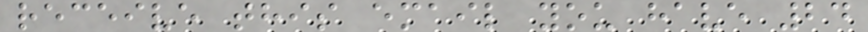receive this email you have 24
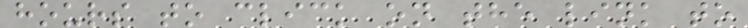hours to click on the link to
